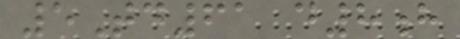5Td61 d8h
